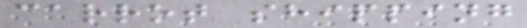carrot shipping
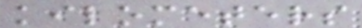kilometers
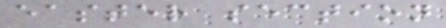easter section
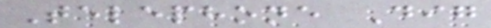Telephone Dig
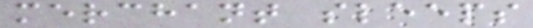merchant sleeps
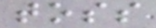toss
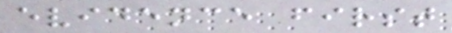evidence first
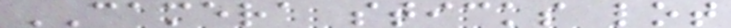CAMERA sticks lot
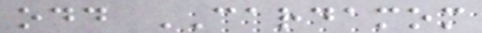odd CARDAMOM
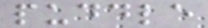puddle
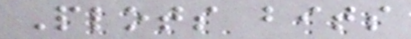Plots bits
